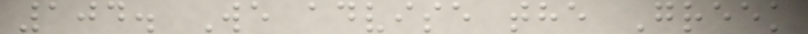104. We advise the Greek
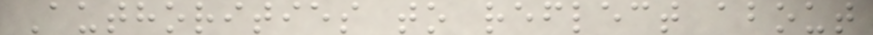Authorities to reflect about
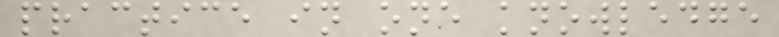practice in one knowledge
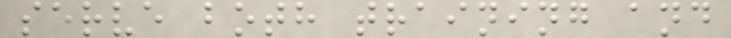serve both training and
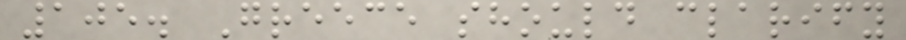105. Greece should clarify
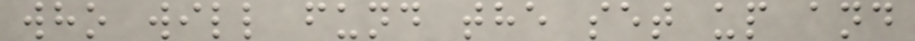who will fund the set up and
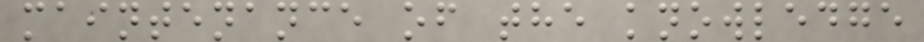maintenance of the knowledge
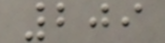209
